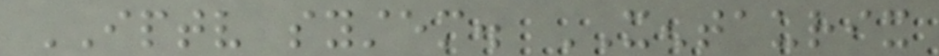IPTV system. XENTAURIX
